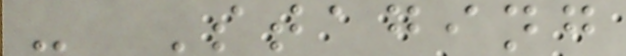- Staging
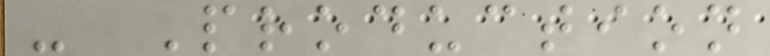- Production
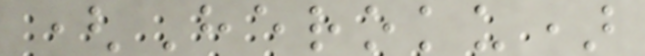(Heroku)
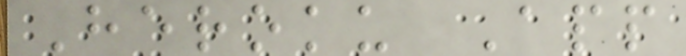Heroku App
